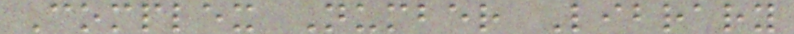Complex Number Library
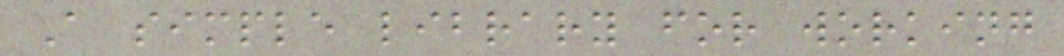A simple library for working
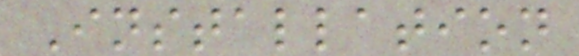Installation
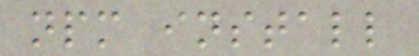npm install
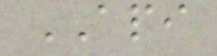API
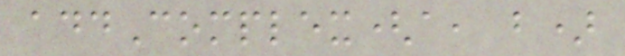addComplex(a, b)
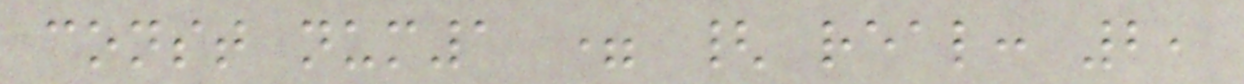const num1 = { real: 2,
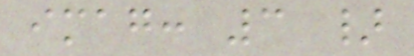imag: 3 }
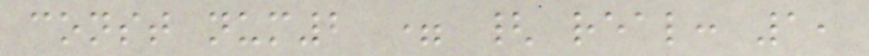const num2 = { real: 1,
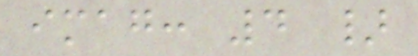imag: 4 }
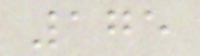175
